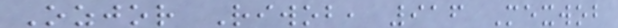Ozjor Riwob, 916 Mexwob
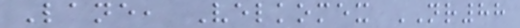Lane, Velkomex NR88
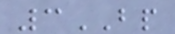3BP
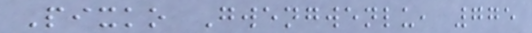Pixko Gwengwenlu, 775
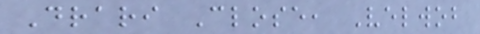Drari Close, Velwob
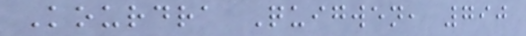Kourdra Quigwen, 790
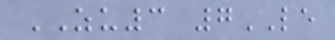ZU3 7LE
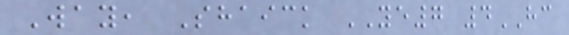Way, Shaick YE7 4HC
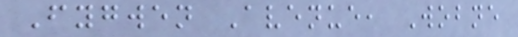Fygwen Avenue, Wobne
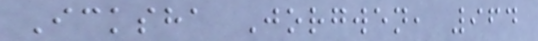Icksha Jorgwen, 964
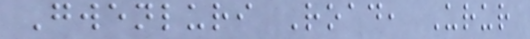Gwenluri Road, Urur
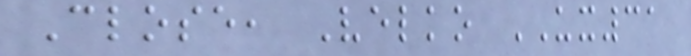Close, Velko UX31
